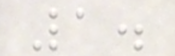1.
